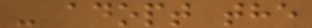- adopt the
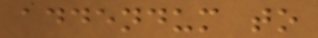addendum to
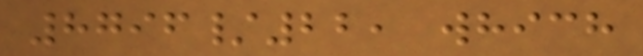8796/22, which
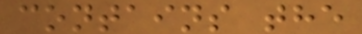contains the
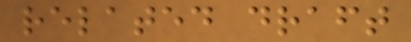related draft
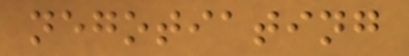negotiating
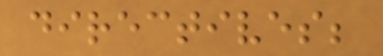directives;
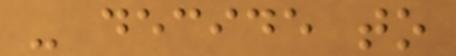- decide to
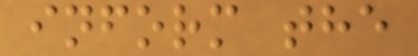inform the
